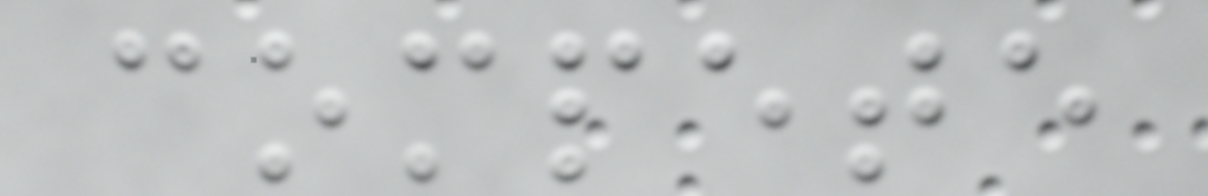compete
